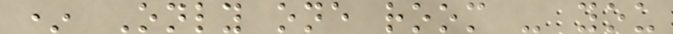* Only one room - you
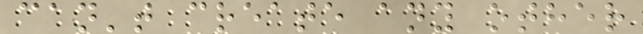can't create any other
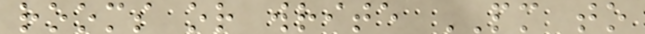rooms or write PM to
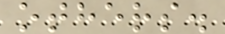others.
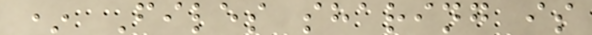* Files sharing is
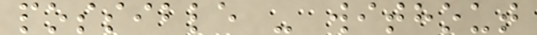possible - without
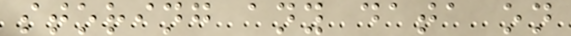storing any data on
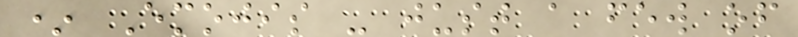* Emojis - just a few of
